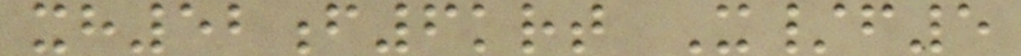xh52f6krt X/f5
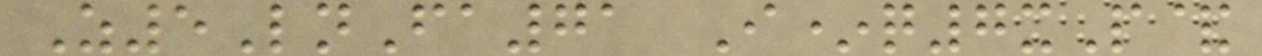Z5LnFa71 I*q7xP&
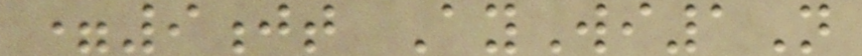=9jt AyWi1N
